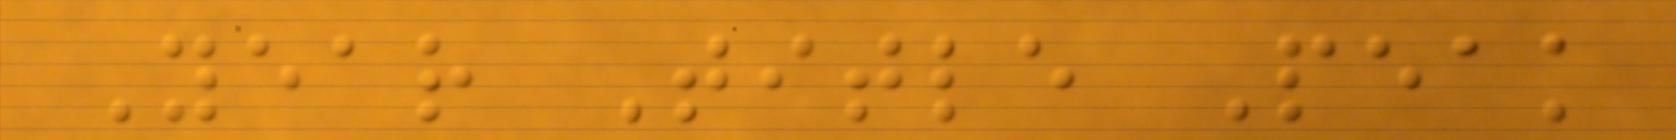Year Title Peak
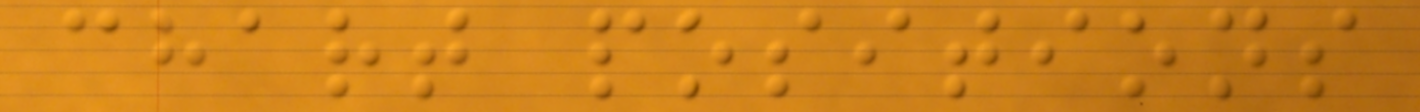chart positions
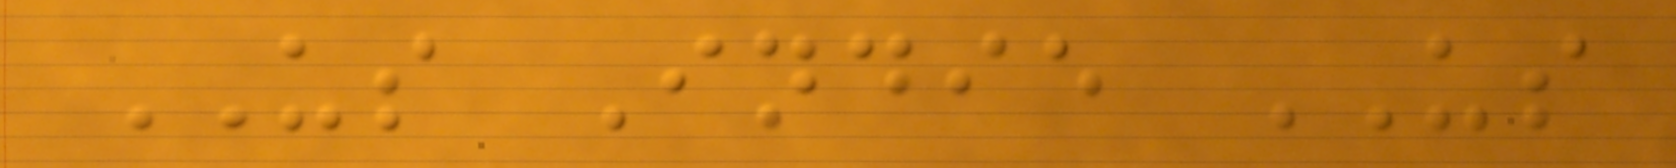US Indie US
